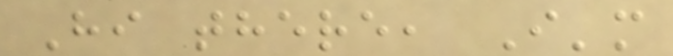Hi there, I'm
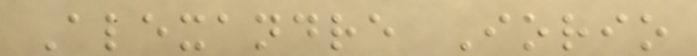Alexandre Iorio
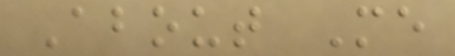About Me
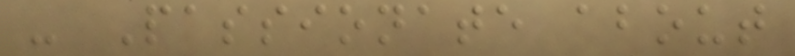- Passionate about
